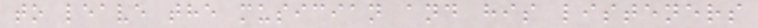to leave the musician and his listeners
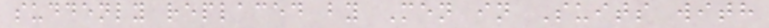suddenly replaced by Men in Suits with
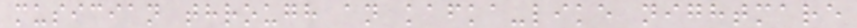musician through an kafka-like nightmare
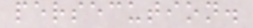persecution.
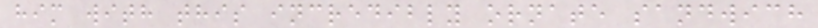him with this incredibly ornate sandwich
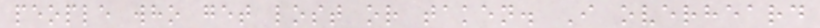people who get lost or taken. I overheard
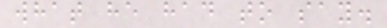what he had to say.
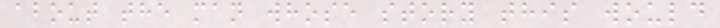about the man whose story this would
